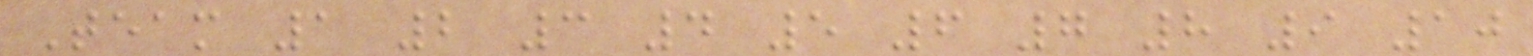Team 1 2 3 4 5 6 7 8 9 10
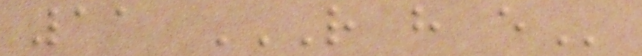11 R H E
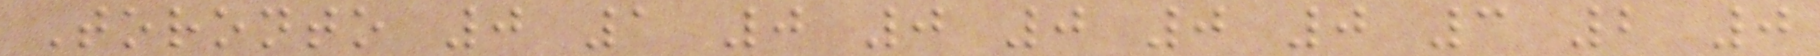Toronto 0 1 0 0 0 0 0 3 2 0
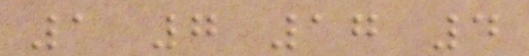1 7 17 4
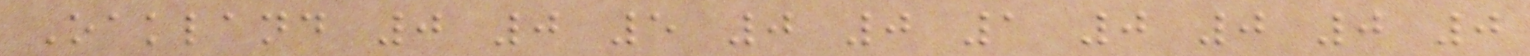Oakland 0 0 5 0 0 1 0 0 0 0
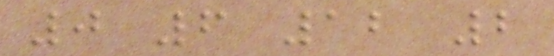0 6 12 2
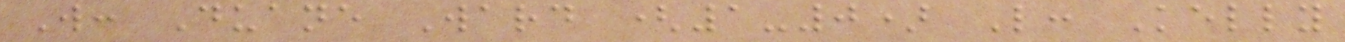W: Duane Ward (1-0) L: Kelly
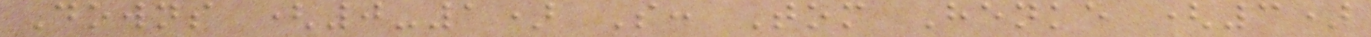Downs (0-1) S: Tom Henke (3)
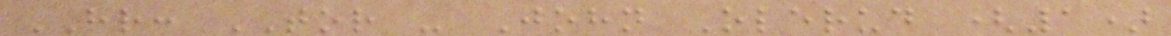HR: TOR - John Olerud (1)
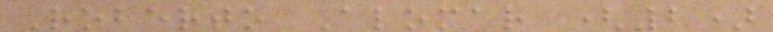Roberto Alomar (2)
